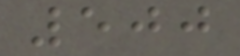500
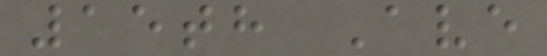15th Ave
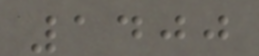1400
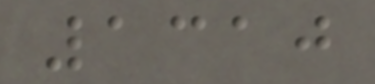1310
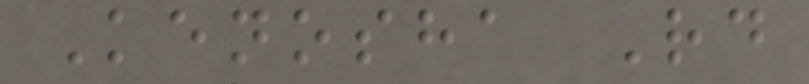Kenosha Rd
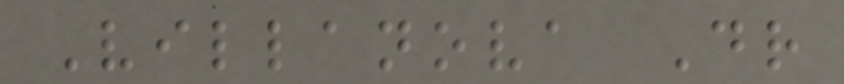Villanova Dr
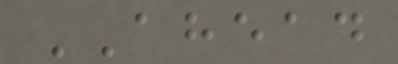AHEAD
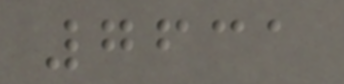7631
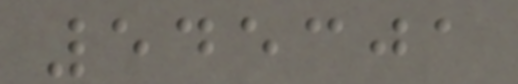545301
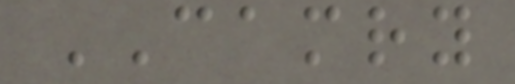CAMRY
